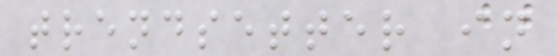trendsetter in
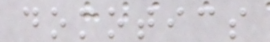domotics
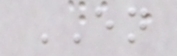EN
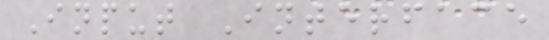Input Interface
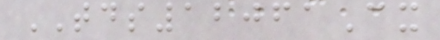TDS12061Cx
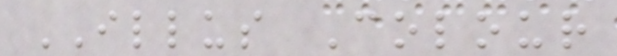ILLUS Colour
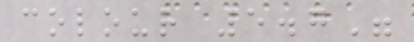colour 5.7"
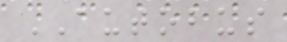AUTOBUS
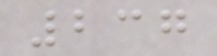237
